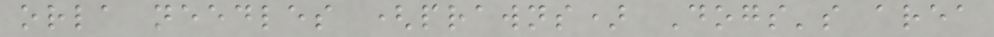orla needles (prawns) Dogs's area
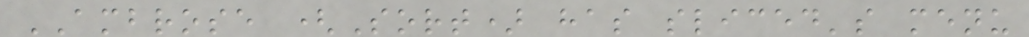AMBROSE (Sort) has sliced's menu
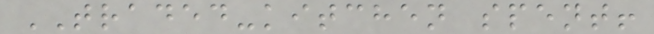TRADED-kitchen spent!
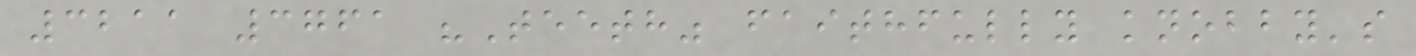3211 3761 "Teeth" faithfully knobby's
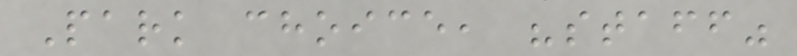Park choice, "staff"
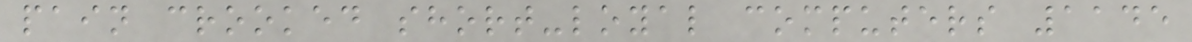pain crooked short-loyal computers 1145
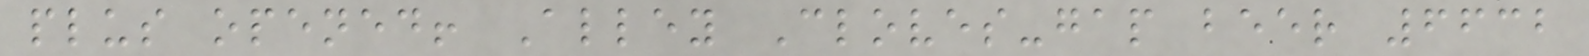plus opened! Alley Cloves-gap beer 6632
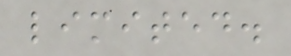limited.
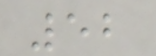52
